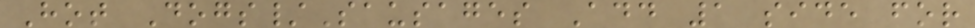Hot Dogs/Sausages Add 1 side for
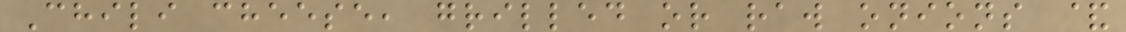Chili cheese, grilled or raw onions &
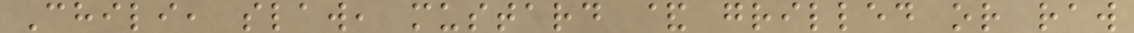Chili, slaw, mustard & grilled or raw
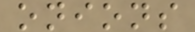onions
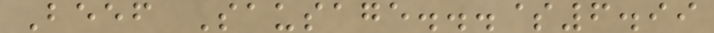Beef Sausage...$6.99
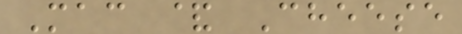Mac & Cheese
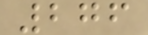276
